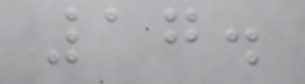17.
